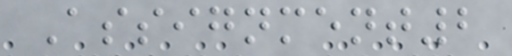Assignment2
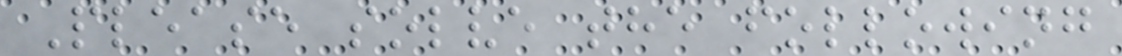Please solve the following
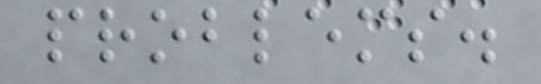problems.
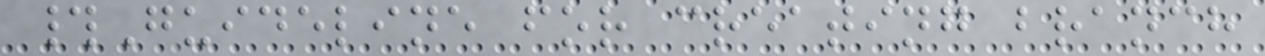#Guideline for creating branch
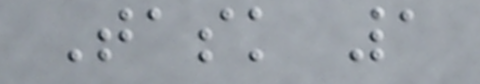Task 1
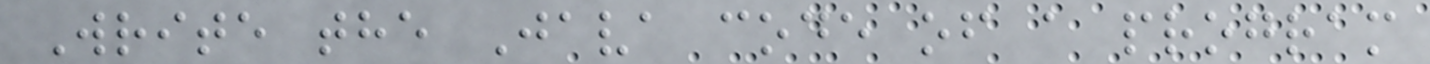Write the Java code of a program
